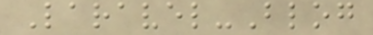Laravel-Blog
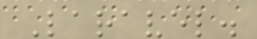Laravel.
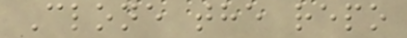Clone the repo
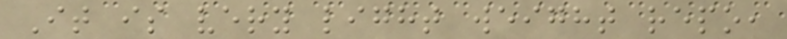It is very light weight repo,
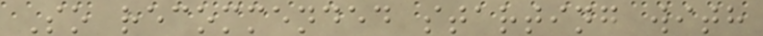So recommended starting with
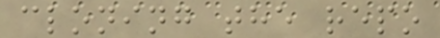cloning the repo
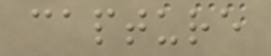capture
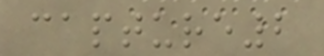capture2
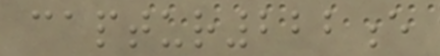captur222e
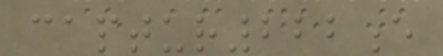captur222e
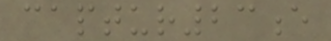captur23e
